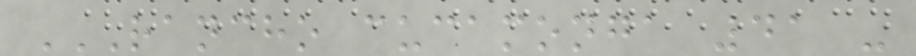RANCHO CUCAMONGA 41 -
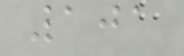101
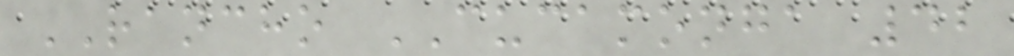RANCHO CUCAMONGA 42
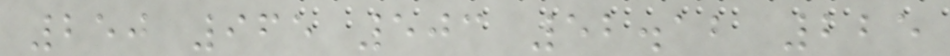250 965 503 52.12 225
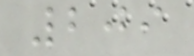209
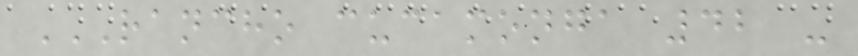RANCHO CUCAMONGA 42 -
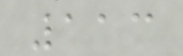113
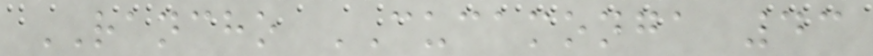RANCHO CUCAMONGA 43
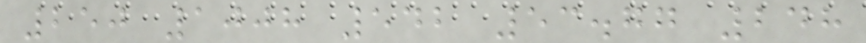250 1008 542 53.77 248
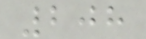208
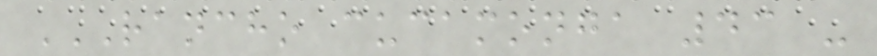RANCHO CUCAMONGA 43 -
